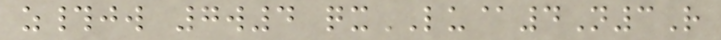z#jw 7w4 qxLU@4N3R
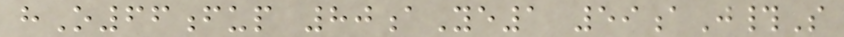hO66fup 80aYe1 59aJ#S
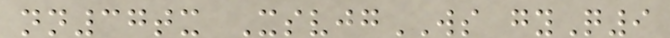nn37tx XsvjgWS gyQ9
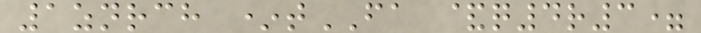1znrch *tFA &q4r3=
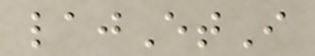lajEtI
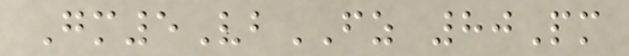Gm5VbFZ 80Pm
